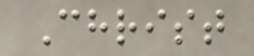Christ
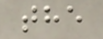the
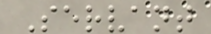Servant
